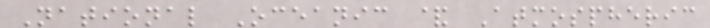National Oceanic & Atmospheric
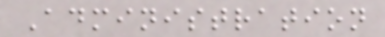Administration
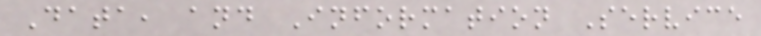Data, and Information Service
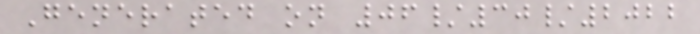Generated on 06/30/2022
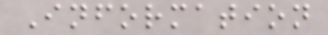Information
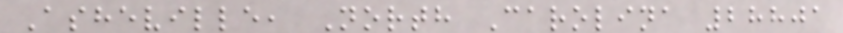Asheville, North Carolina 28801
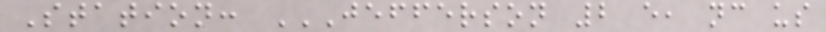Station: JEFFERSON 2 E, NC US
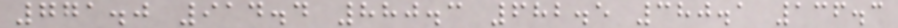771.0 914.4 880.3 682.5 380.1 136.3
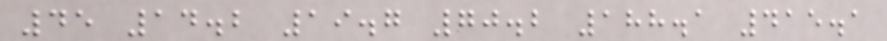45 14.2 19.7 70.2 188.1 415.1
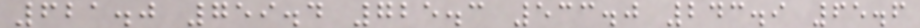621.0 759.4 725.3 533.0 243.9 65.6
